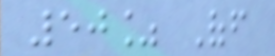50% Off
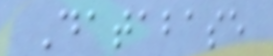Database
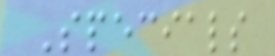Specials
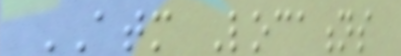ATM Locations
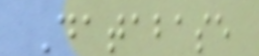Database
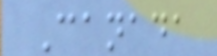Canada
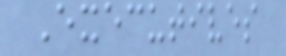Executives
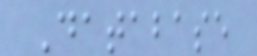Database
